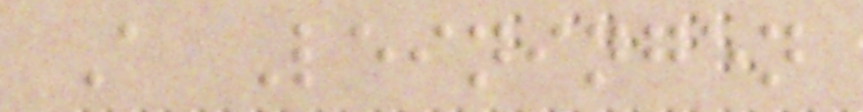A Leiningen
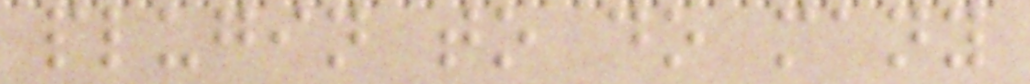plugin to do many
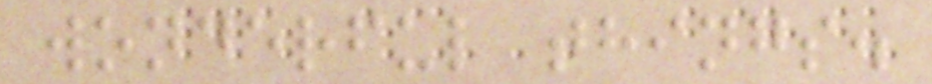wonderful things.
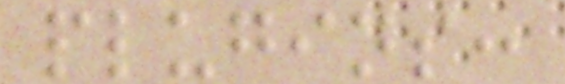plugins:
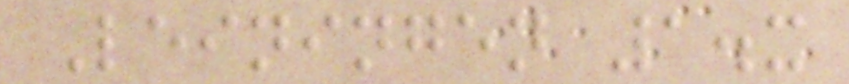Leiningen 1.x
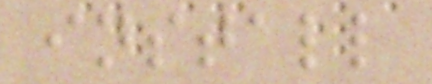install
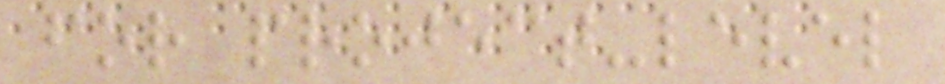for project-level
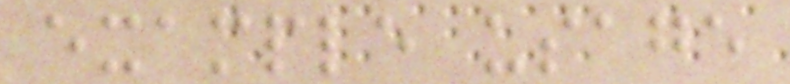example usage
